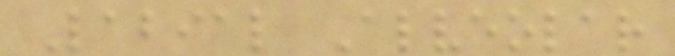Labial Alveolar
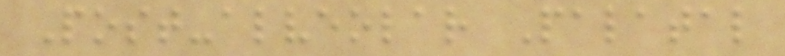Post-alveolar Palatal
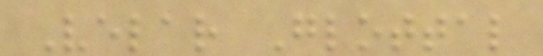Velar Glottal
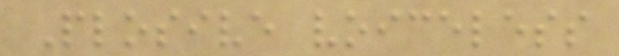Plosive voiceless
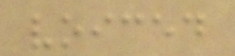voiced
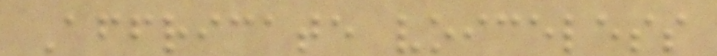Affricate voiceless
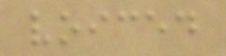voiced
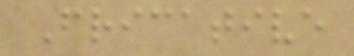Fricative
